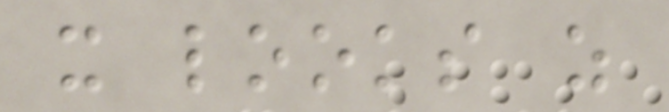it looks as
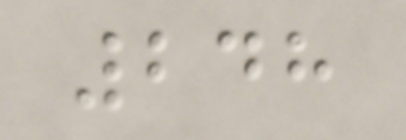248
